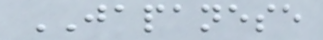JAPANESE
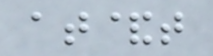at&t
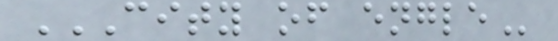CITY OF ENGLE
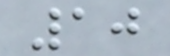10
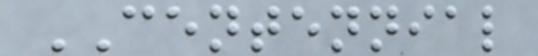CENTENNIAL
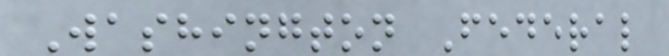Washington Federal
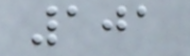101
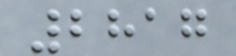2817
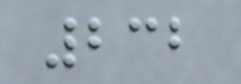232
